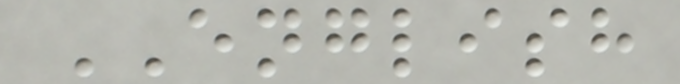ENGLISH
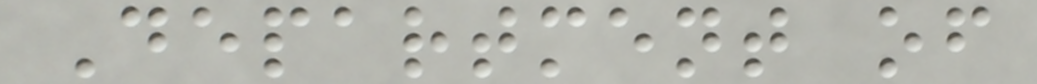Department of
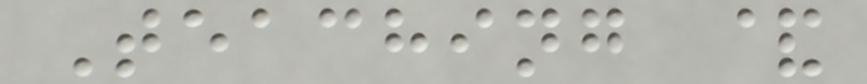Teaching &
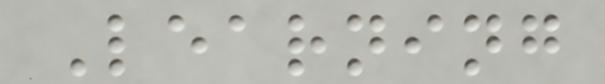Learning
